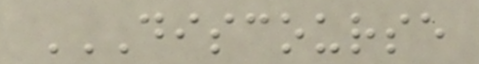DISCOURSE
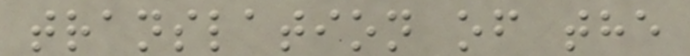translation of the
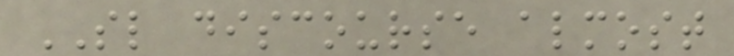SL discourse almost
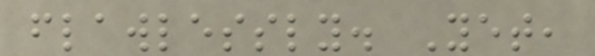flawlessly. Yet,
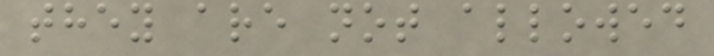they are not allowed
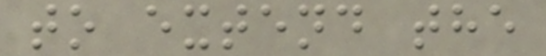to extend the
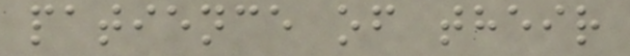patience of their
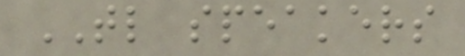TL speakers
